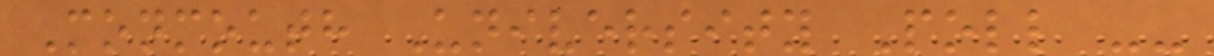Monmouth University Poll --
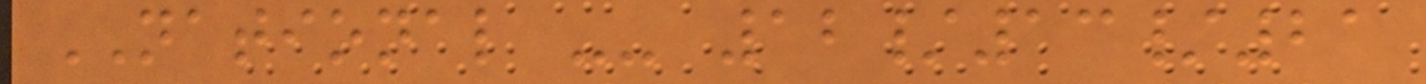NATIONAL -- 12/13/21
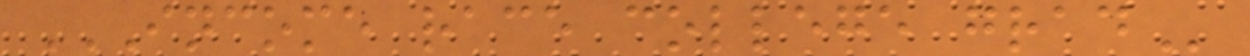INCOME RACE COLLEGE GRAD
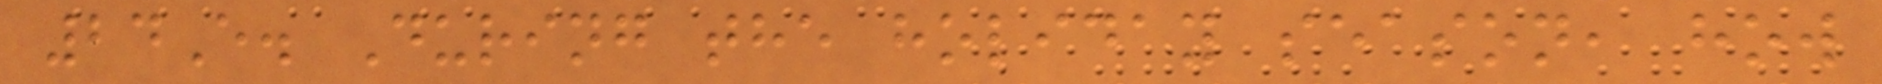24E. During the holiday season, how
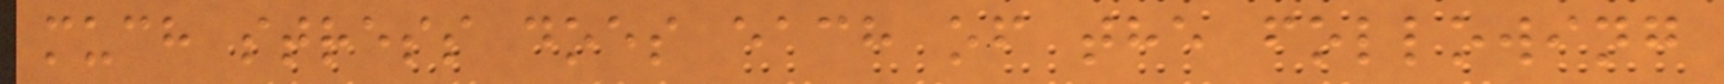much stress does each of the following
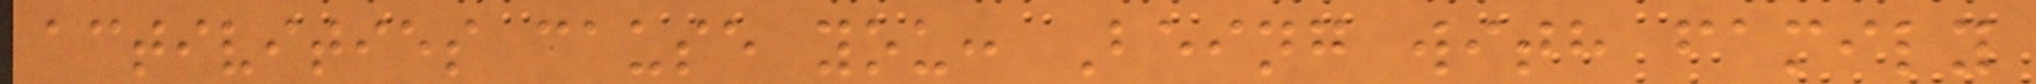activities cause you: Being with family
